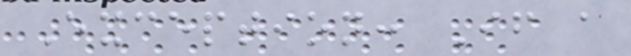Exception: If a
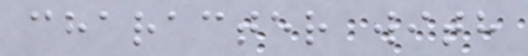character with
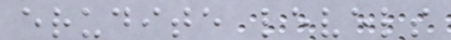erudite levels
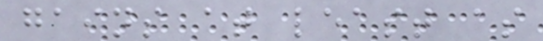gains at least as
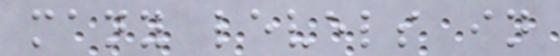many levels in
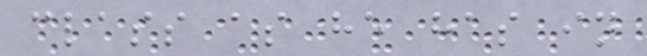class as he has in
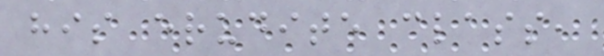his erudite class,
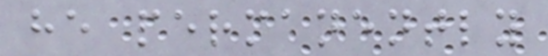he permanently
